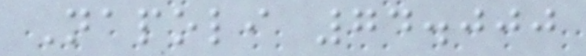Napoli 74.000
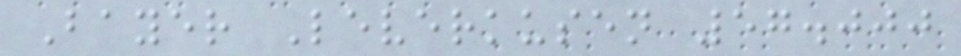Bayer Leverkusen 57.000
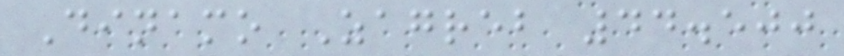Dinamo Zagreb 44.500
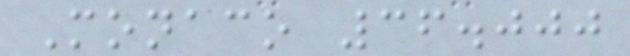Monaco 36.000
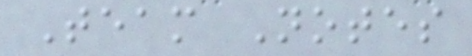Team Notes
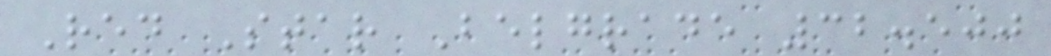Red Star Belgrade 32.500
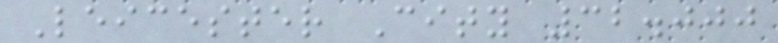Leicester City 32.000
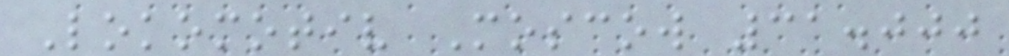Lokomotiv Moscow 31.000
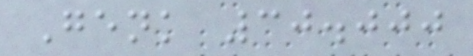Genk 30.000
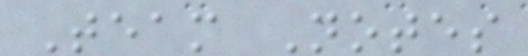Team Notes
